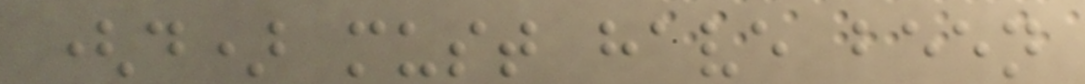(d) must have been
